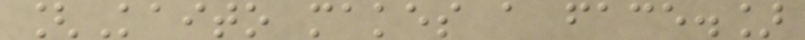[Kaito makes a face.]
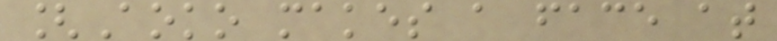[Aoko makes a face at
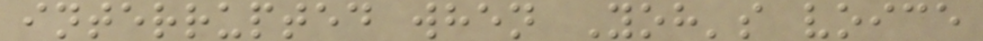interrupted when Yoh's voice
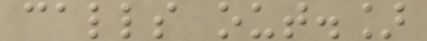calls out.]
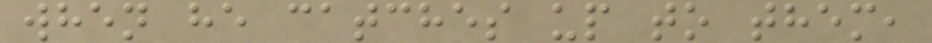when he catches up to them,
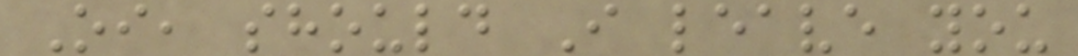Oi, should I leave you
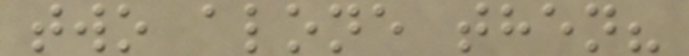two alone then?
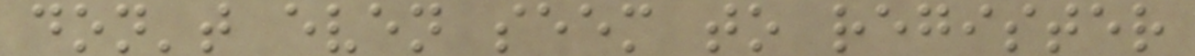don't even seem to register
